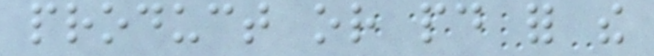product or paid for the
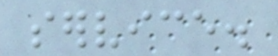service.
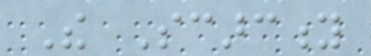The Scarcity
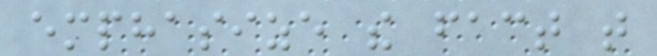emphasize the fact that
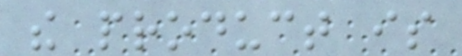the product is
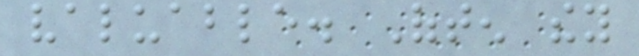valuable. Often they
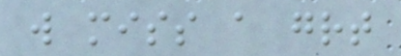will miss a great
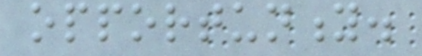opportunity.
